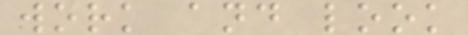work and look
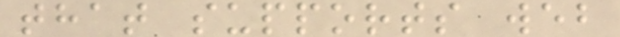that supports web
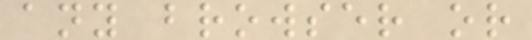any browser or
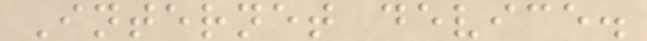Internet device.
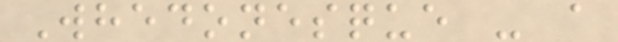Whedonesque - a
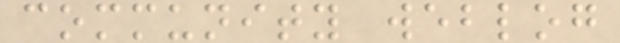community weblog
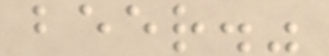beer."
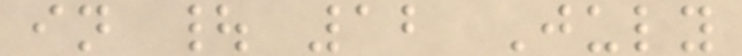in | 12 July
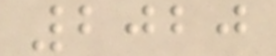2020
